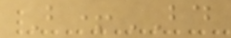B+BD
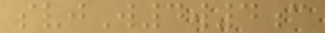svjW4w4c
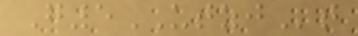G5UTZJt
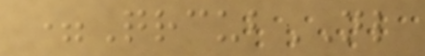=QrcubNL
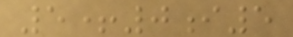5+0i5
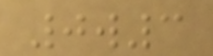0w3
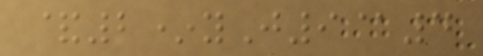&2*yJ9@4
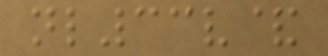nl33v&
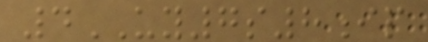4UY7s8ip
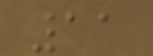11
